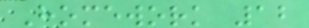Homework 12
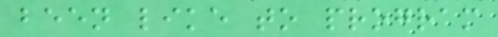been like to program
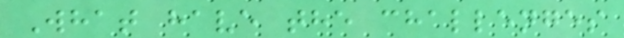What have the challenges
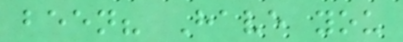been? Have you
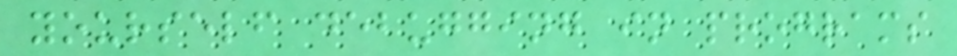yourself debugging in programs
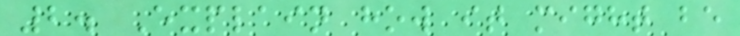2. Explain how it might be
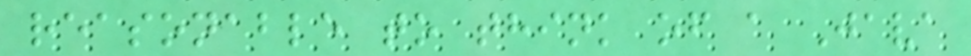reasonable to think of a Java
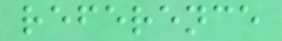reference
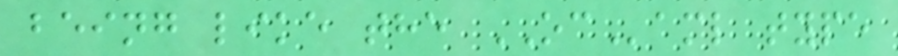being like the OCaml type
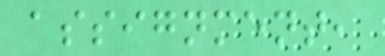assignment,
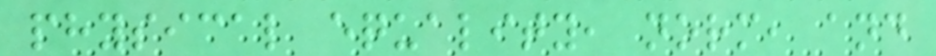physical equality, norm, and
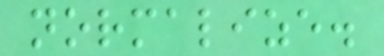normalize.
